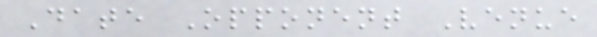Date Opponent Venue
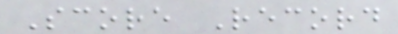Score Record
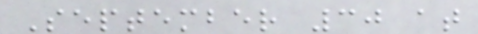September 30 at
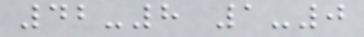42-8 1-0
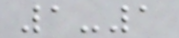1-1
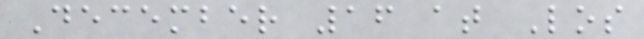December 16 at Los
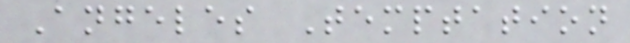Angeles Temptation
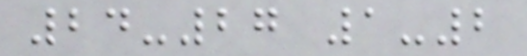24-27 1-2
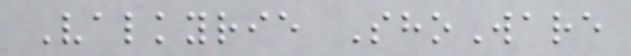Valkyrie ShoWare
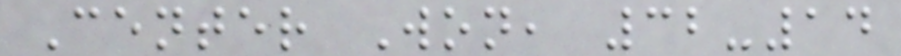Center Won, 32-14
